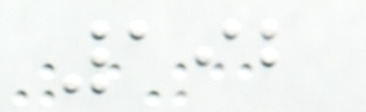192
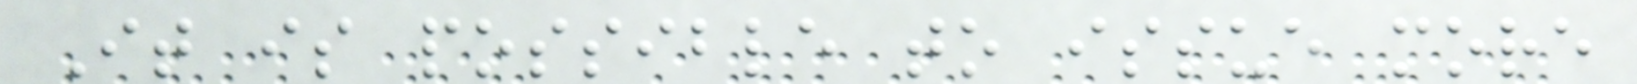It is possible to issue more
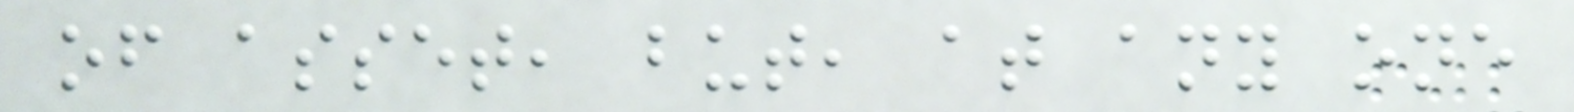of asset, but, at any one
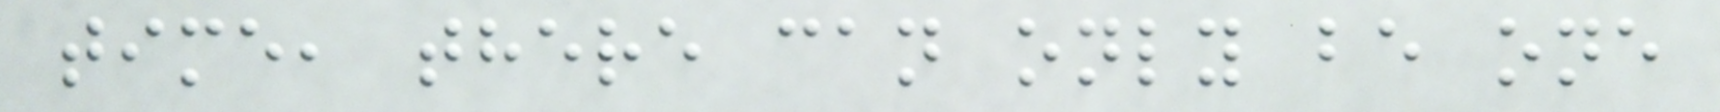time, there can only be one
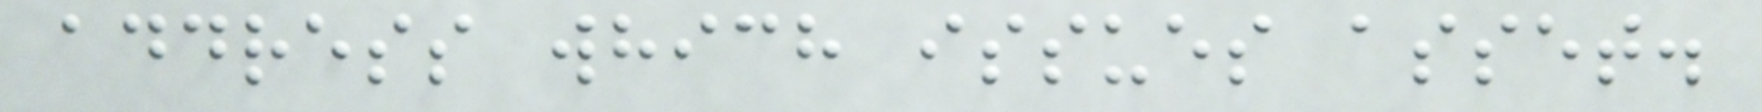address which issues asset.
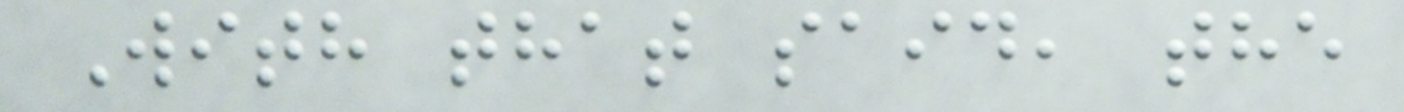With that said, the
